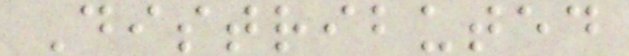Distributed
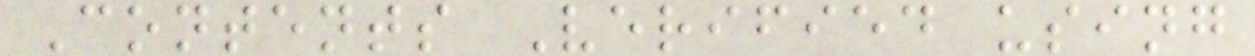Contents Verified using
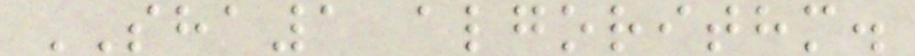SHA1 algorithm.
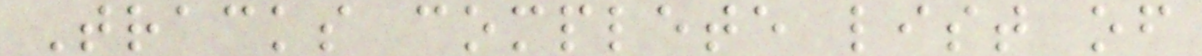Tracks complete list of
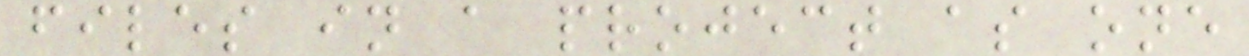files in a project as one
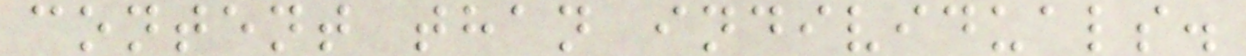content than individuals.
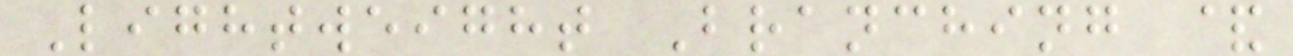Lightweight Branching &
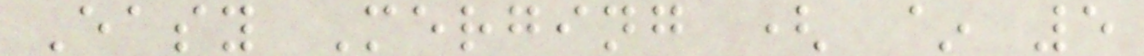Easy Merging ( ~ 5
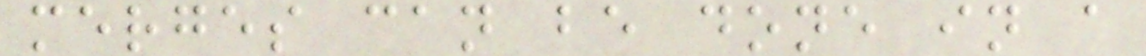merges can be done in a
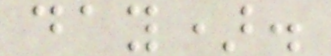day).
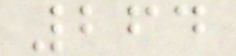264
